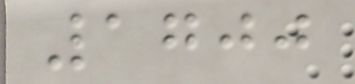1700
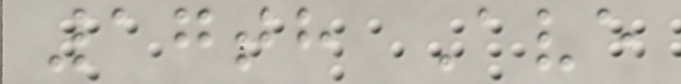17th Ave
